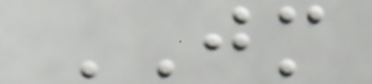JM
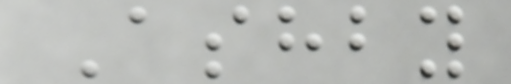Ashby
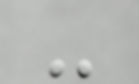-
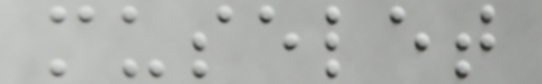muselet
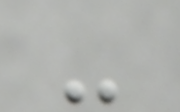-
